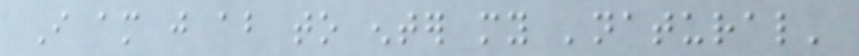I am just about to enter my 'natural'
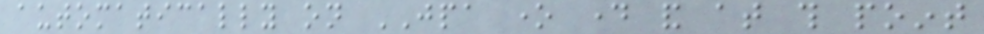automatically on JPA one day and at this point
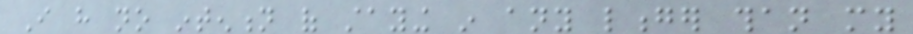I have no intention of staying in any longer than my
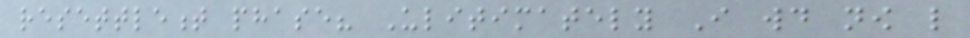resettlement phase? Ulitimately I would now like
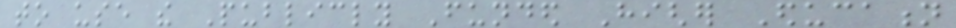to use the Publicly Funded Higher Education
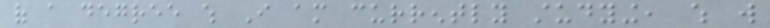of a degree which I am currently studying, which will
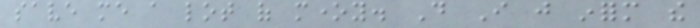save me a lot of money. Do I just inform the
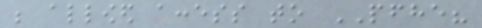be allowed access to PFHE?
